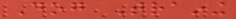Dog Training
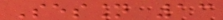Session 13
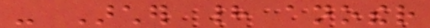- Archer had another
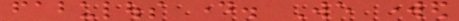fabulous day. We worked
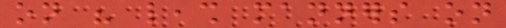on his leash manners on
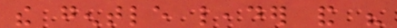the gentle leader and his
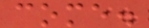come.
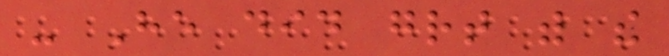- He did great with the
